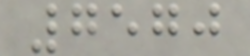7570
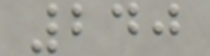240
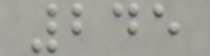245
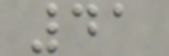41
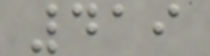419
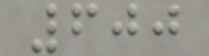600
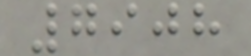7908
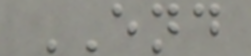END
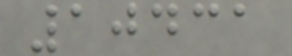10431
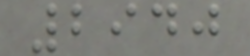2940
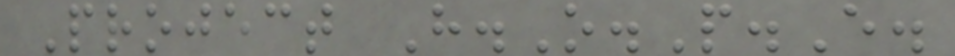Project H.O.P.E.
